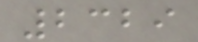2329
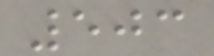503
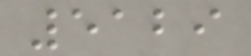5129
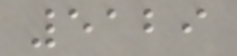5129
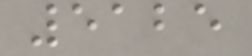5125
